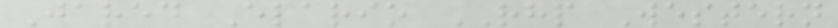Jared Elario RHP Western
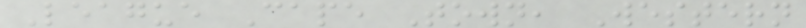League Cape Town, Western
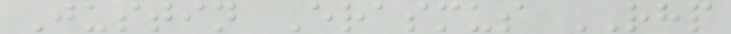Justin Erasmus RHP
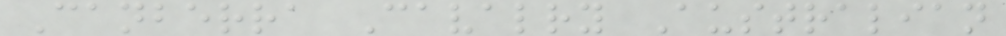Canberra Cavalry Australian
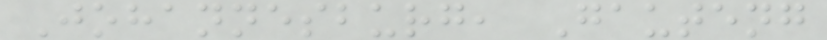Johannesburg, Gauteng
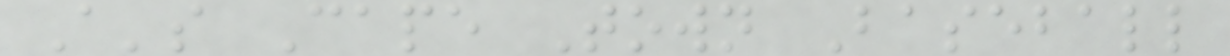A's Cape Town Baseball
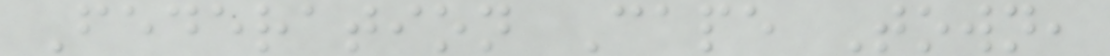Federation Cape Town,
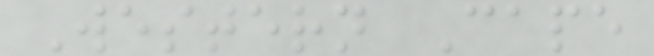Western Cape
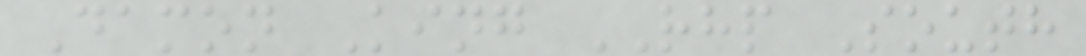Damon King RHP South
